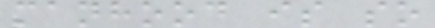manhood is so
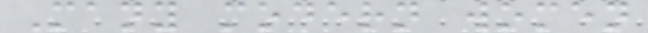Many modern women
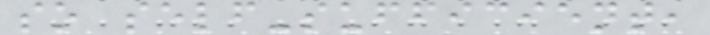so self-sufficient,
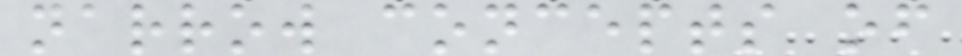narrow concepts of
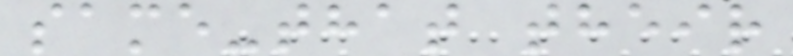same-that their
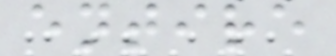entire
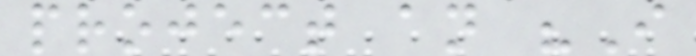project an "I
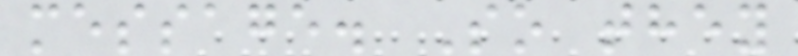message. So they
